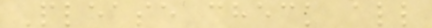Please check all
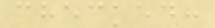checked:
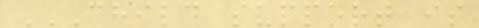CHILD SUPPORT IS
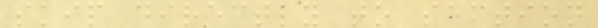skip directly to section
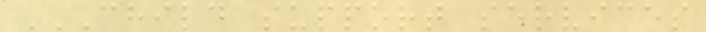CHILD SUPPORT SERVICES
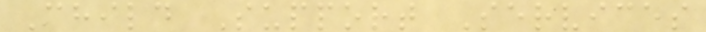Child Support Services
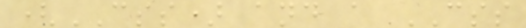(CSS) and a CSS
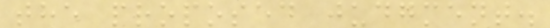the proposed judgment.
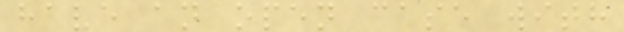have an open case with
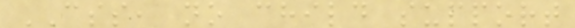CSS, no child support
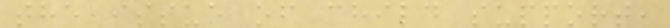the issue of child support,
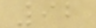92
